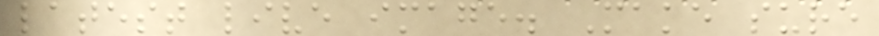latest live image. Make sure
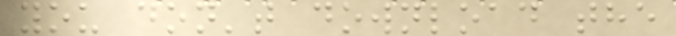you don't download the
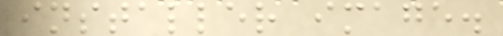installer image.
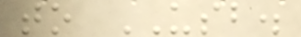to USB.
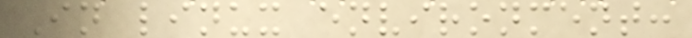In linux environment:
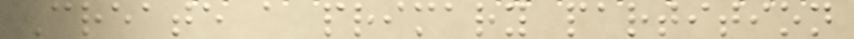Create a primary partition
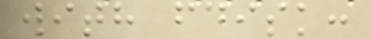with fdisk:
